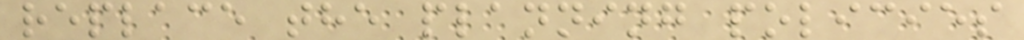replace the planning policies
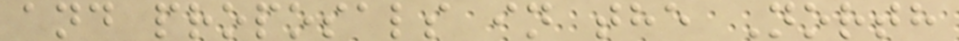and proposals in the North
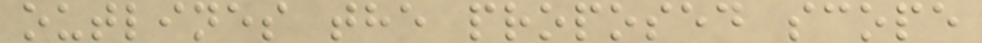outlines the proposed scope
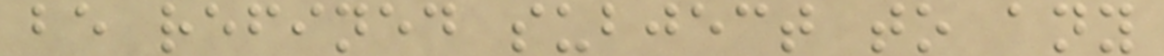be refined subject to any
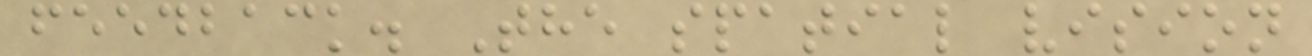feedback. The spatial vision
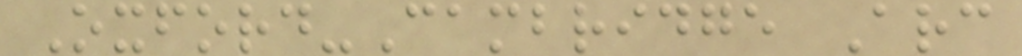Oxford-Cambridge Arc
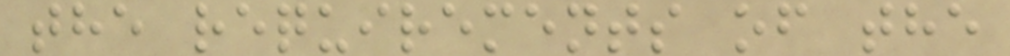the requirements of the
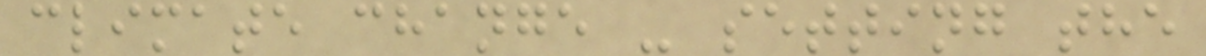climate change - setting the
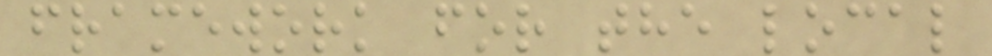framework for the local
